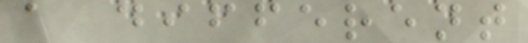a different
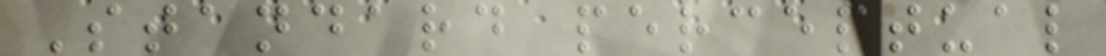Standard perceptual
